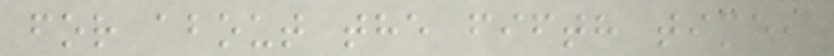for about the fifth time,
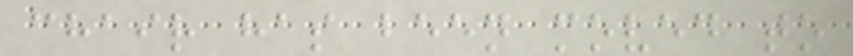chair has been moved to
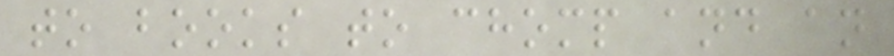to books to chomp and an
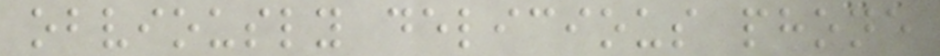obviously delicious phone
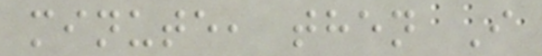minute, then I
